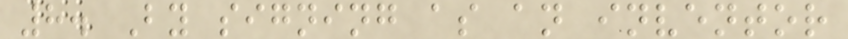8. By signing as an inventor
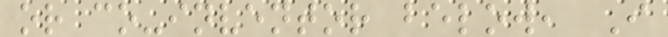or co-inventor below, I
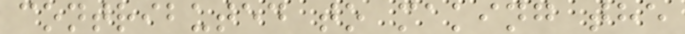contributed to making the
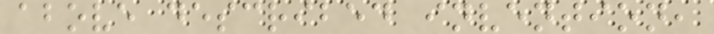above described invention,
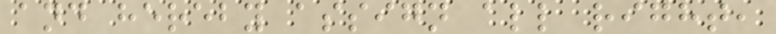and hereby assign all right,
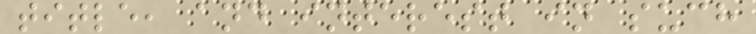title, and interest in such
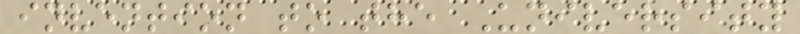invention to the University
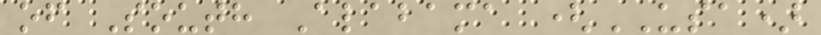of South Alabama (USA)
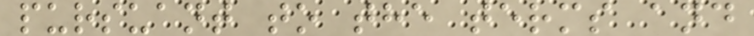pursuant to the terms and
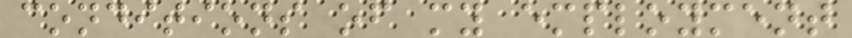conditions of my employment
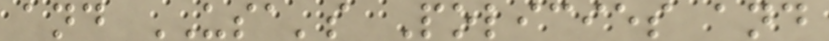and USA's Policies and
